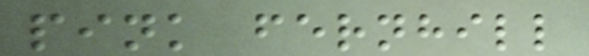pink fernhill
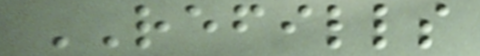REFILLS
